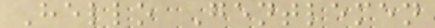Hello Gentlemen
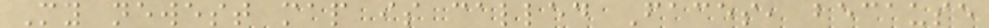My newest map is called Faces, because
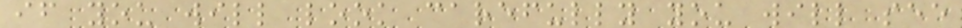if you will look carefully you will see
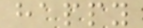happy
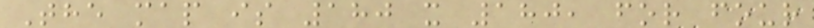The map is 180 x 180, for four
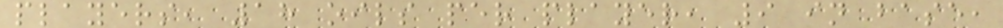players, 18 oils per player, 9 in base,
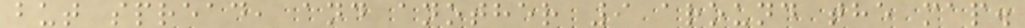but spread, and another 9 around the map.
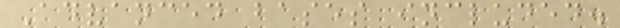Advanced bases included.
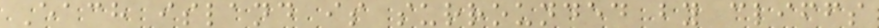Each island is surrounded by cliffs
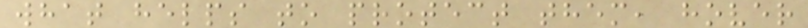what helps to protect them, hover
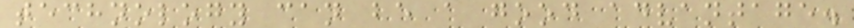technology can be a good advantage.
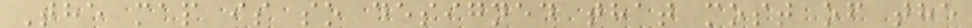The map is so designed that most of the
